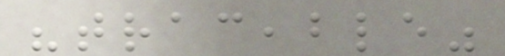"traceable"
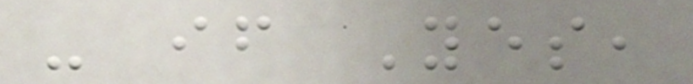- if Yes,
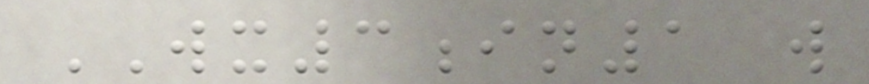WX3in1 will
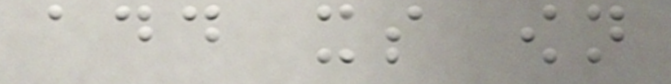add its own
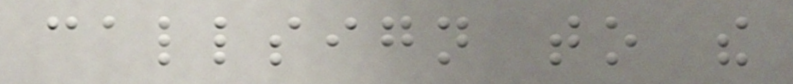callsign to the
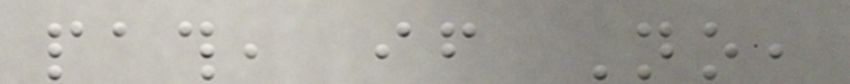path, if No,
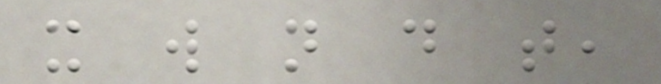it will not do that,
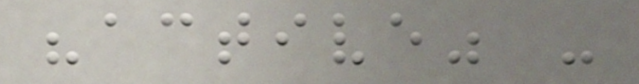"active" -
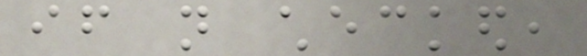if not checked,
